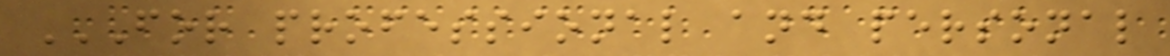FOR PROFESSIONAL AND PERSONAL
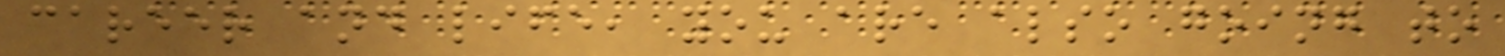career and life, you are also going to
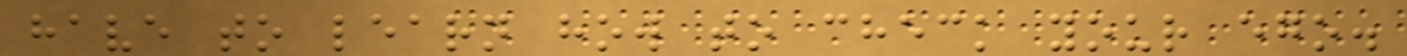have to learn how to check your ego.
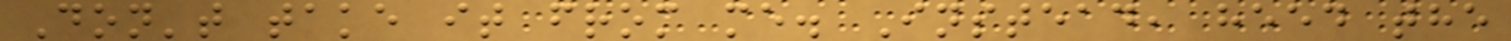Don't take it from me. Instead, heed the
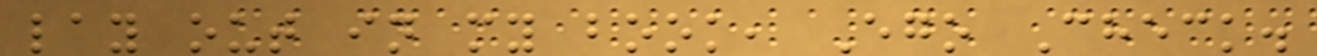lay out in my book, Ego Check.
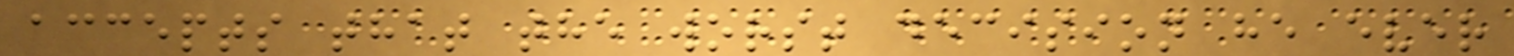accepts that the worst decision he ever
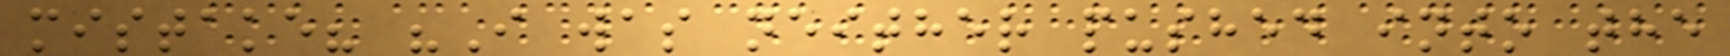mistake? "I was neither pushed into the
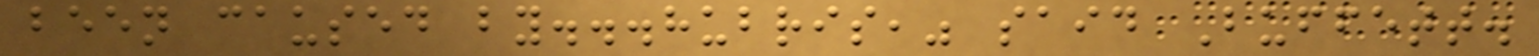been caused by...hubris," said Buffett.
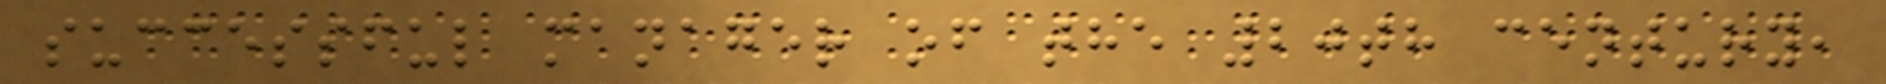successful manager of the 20th century,
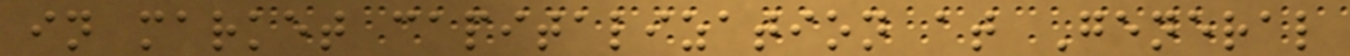in market capitalization at General
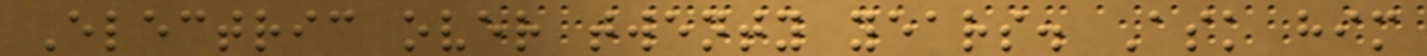Electric over twenty years. Ask him
